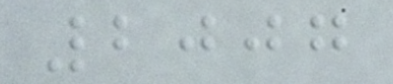2007
